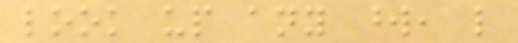look up any word, like
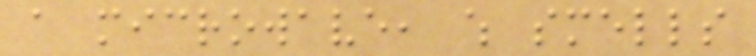a microwave, which smells
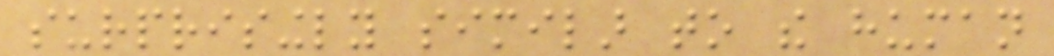surprisingly similar to the human
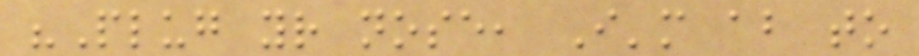"Plug your nose, I'm about to
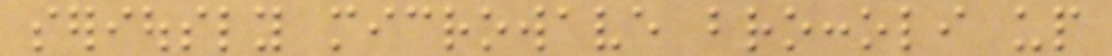seriously microwave broccoli up
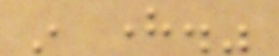in here."
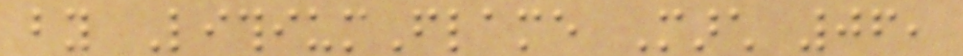by LithiumFlame March 06,
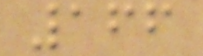166
